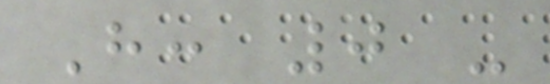H: 0 -
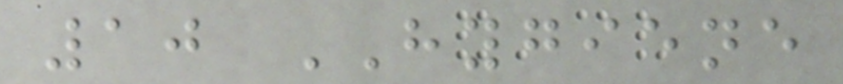10 HYGIENE
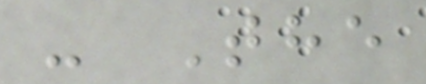- The
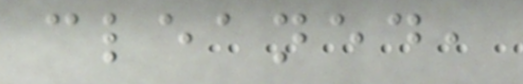cleaned,
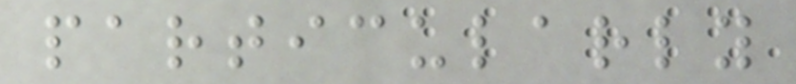particularly
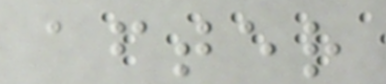after
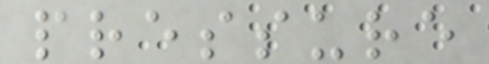pressure
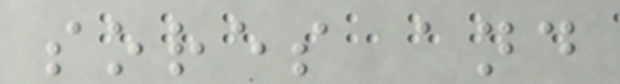sores and
